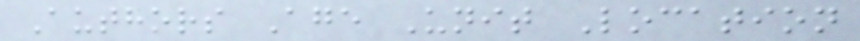Authors Age Unit Location
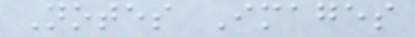Notes Images
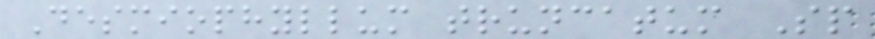Desmiophyllum truncatum Sp
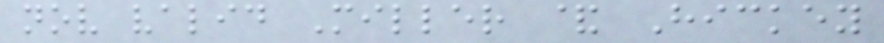nov valid Miller & Hickey
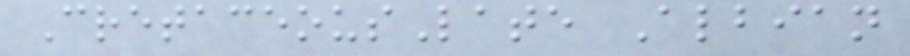CretaceousLate Albian
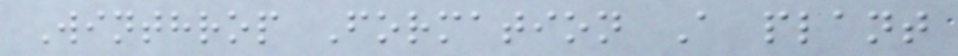Winthrop Formation A plant
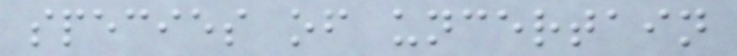species of uncertain
